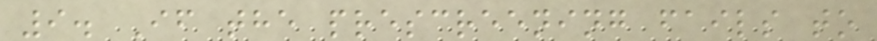9. If the prescreening fails to
